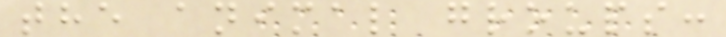the animal groups:
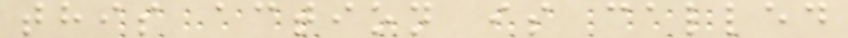this action is called
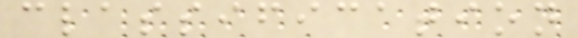classification
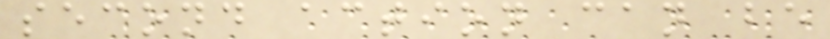second action can be
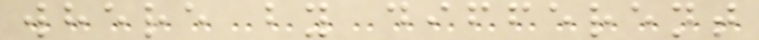where by different
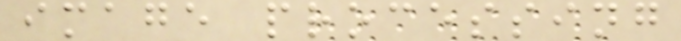image processing
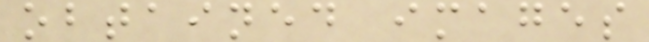obtained images
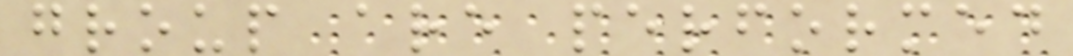group are performed
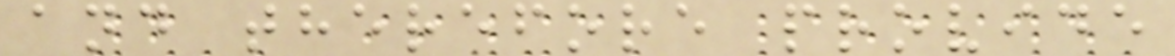and therefore provide
